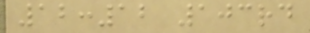12:12 103rd
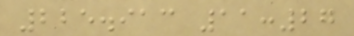225.913 11:27
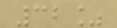32%
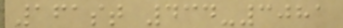161st 434-3081
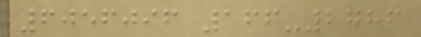6056096 166-2786
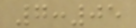7:05
